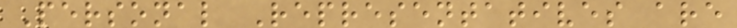Personal Representatives are
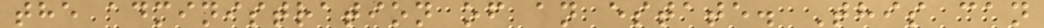the administration of an estate. This can
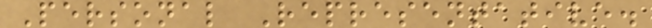Personal Representative.
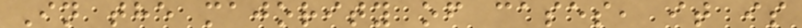In the majority of cases, it is
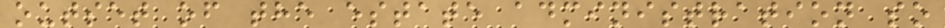outset of the estate administration so
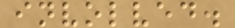involved.
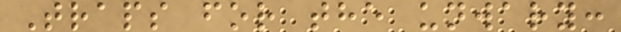Traps for the unwary:
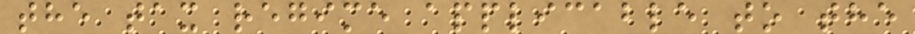the tax regime applicable to the
